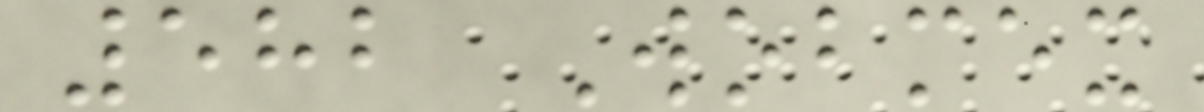582 Wobmex
